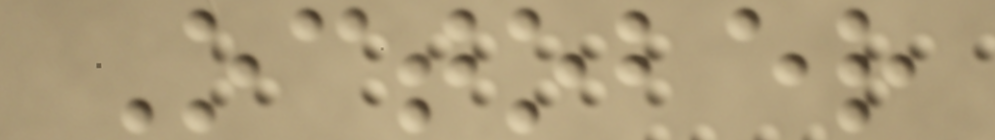October
